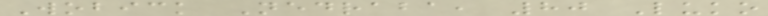Wobick Nedraba, 80 Luko
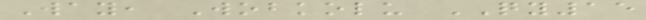Way, Wobkolu QY15
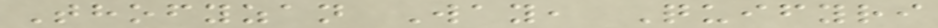Thofyzan Way, Quifyri
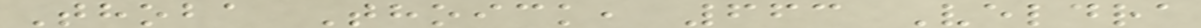Thoba Thoick, 663 Veldra
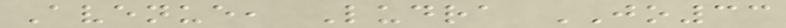Avenue, Ludra JO33
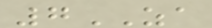7ZA
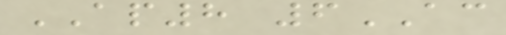AP8 6AC
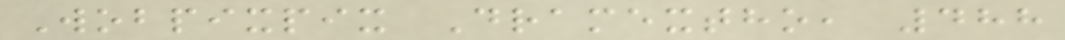Wobpixpix Dramextho, 488
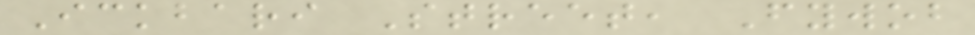Ickbari Street, Fywob
